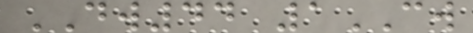DW44 1CW
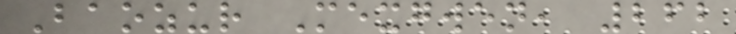Baozur Mexgwen, 262
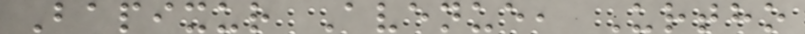Bapixur Avenue, Urtho
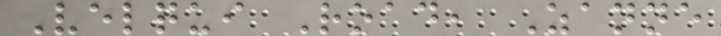Velqui Road, Zanne
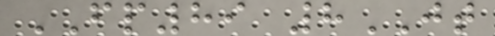FP89 8JT
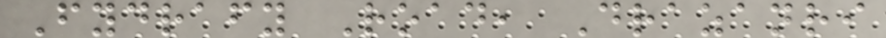Fydrafy Road, Drazanri
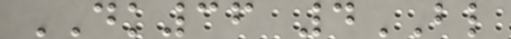DK36 4BL
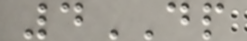4DP
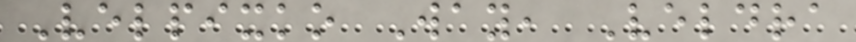Velpixko Way, Veldra
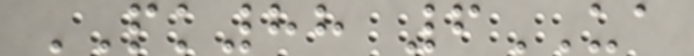PK88 6UA
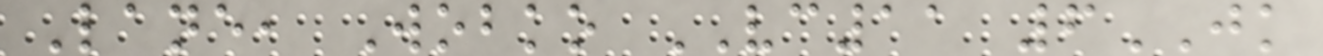Lane, Wobko VC11 6JK
